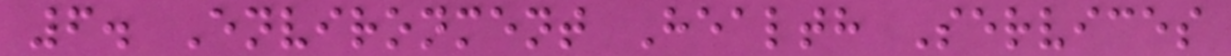6. Environment Health Services
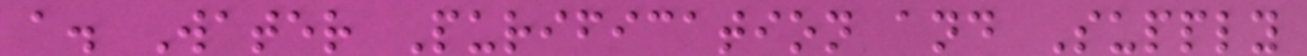a. Water Purification and Supply
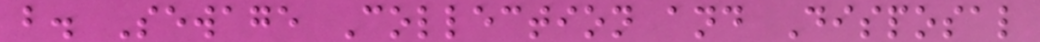b. Sewage Collection and Disposal
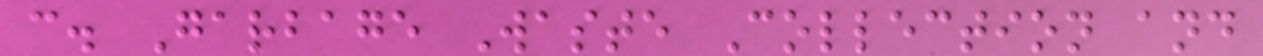c. Garbage Waste Collection and
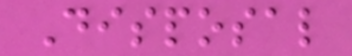Disposal
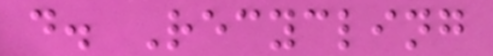d. Recycling
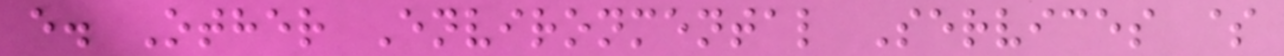e. Other Environmental Services $
